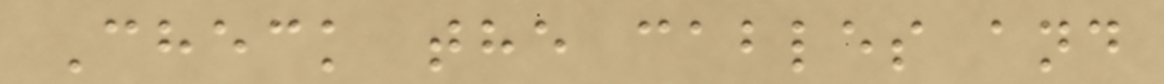Check the cables and
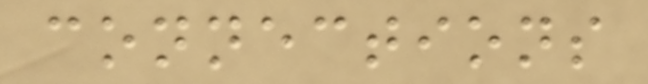connections
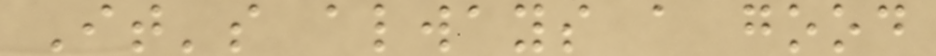It's always a good
